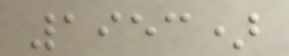1953)
